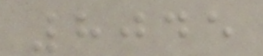8045
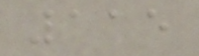115
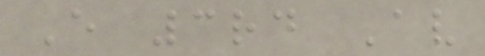E 3rd Av
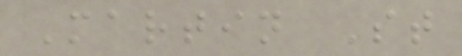Martin St
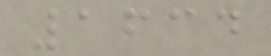1634
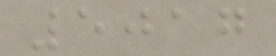5017
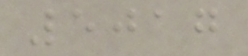5017
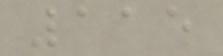115
